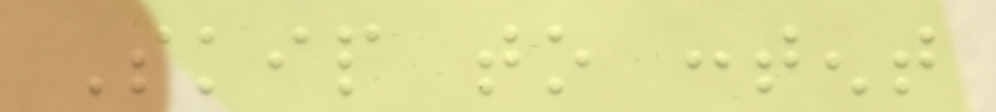Skip to content
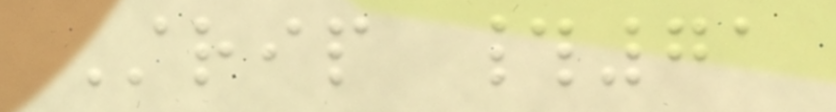Strip #71
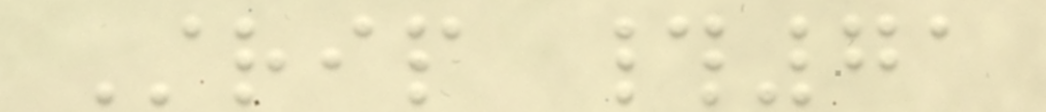Strip #71
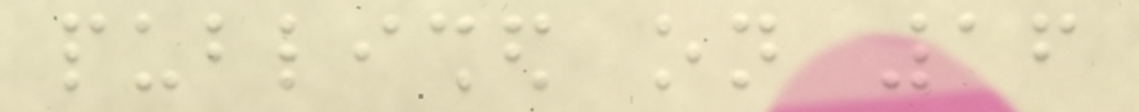published on 16
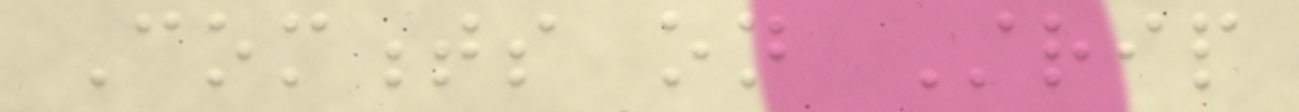Comments on Strip
